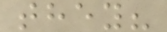they?
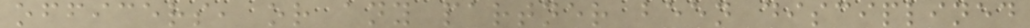officers, or any partner been disciplined
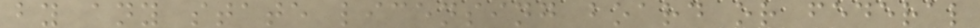by any state licensing board or federal
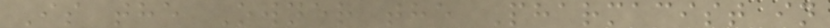Is the Owner the Pharmacist in
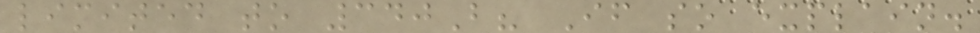limited to 340B? If so explain.
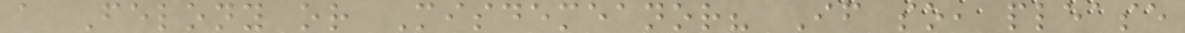a Felony or Misdemeanor? If so, please
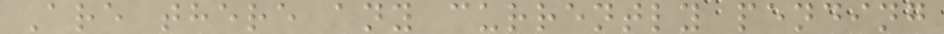Are there any currently pending
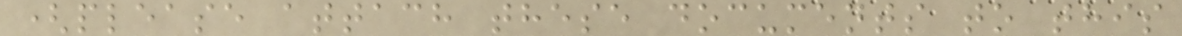(please attach these documents to this
